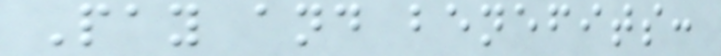Pay and benefits:
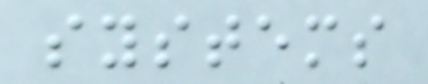systems
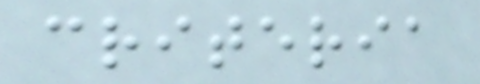criteria
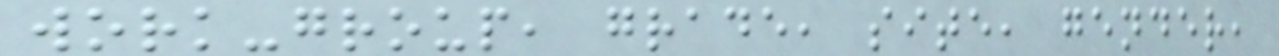work-group, grade, site, gender,
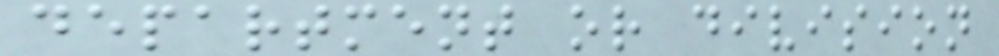department or division
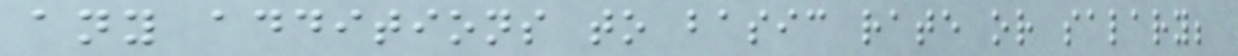any additions to basic rate or salary;
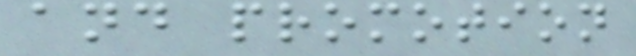and promotion
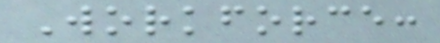Workforce:
